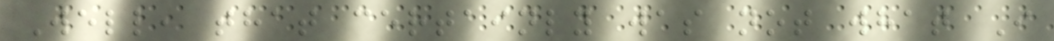Well, that certainly was not what I
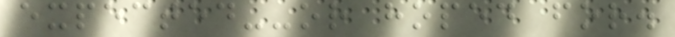expected--or hoped for.
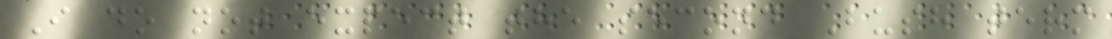I do not expect the second Bush term
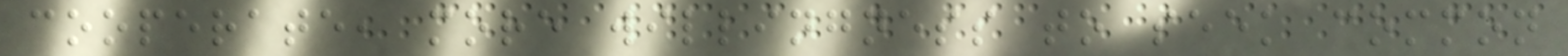cooperate, more willingness to seek common
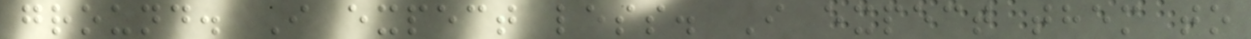ground. I expect less. I expect them to
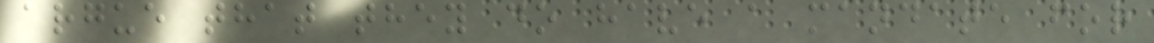argue that they do have a mandate for
